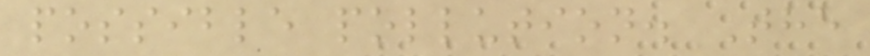possible pollution. The
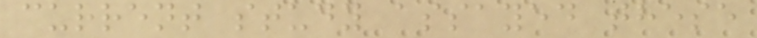current study assayed these
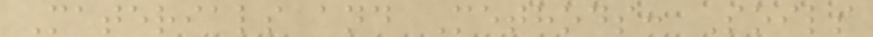Materials and Methods: Soils
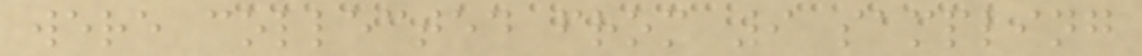were collected from 9 sampling
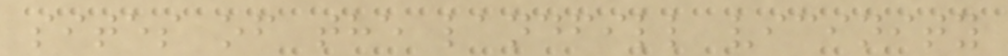sites of the landfill vicinity
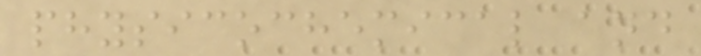physicochemical and
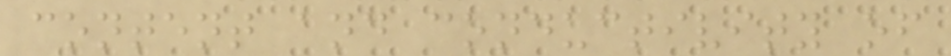content and conductivity of
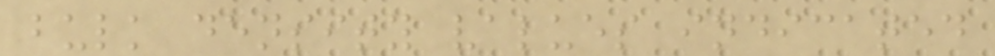bulk density values indicated
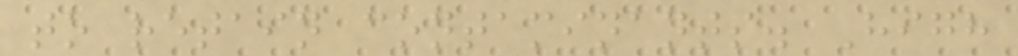to retain contaminants. High
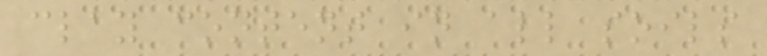clay content in all soils
